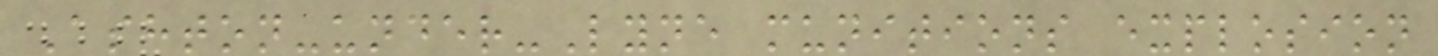Ashton-under-Lyne munitions explosion
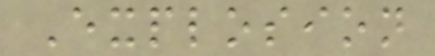Explosion
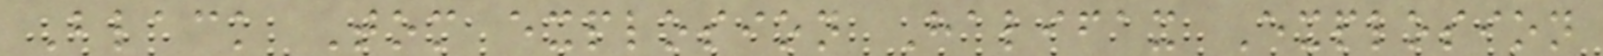Black Tom explosion Halifax Explosion
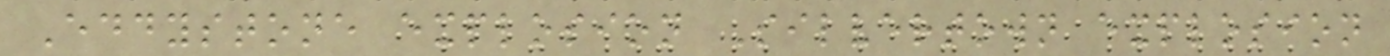Eddystone explosion Silvertown explosion
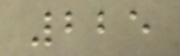225
